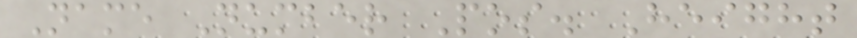Name Number Pos. Height
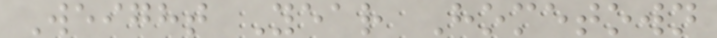Weight Year Hometown
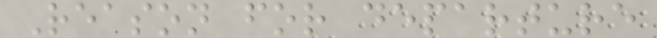Reason for departure
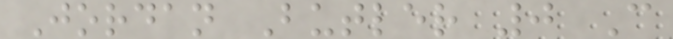Jordan Butler 0 C
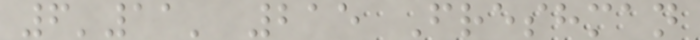6'11' 215 Freshman
